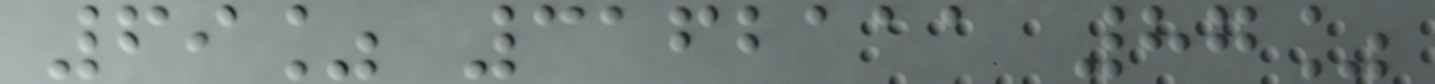69% 3162111 87%
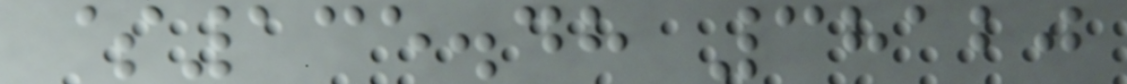$135.48 38120
